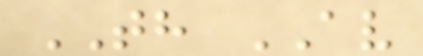TH AV
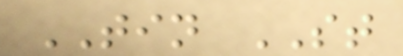TIN ST
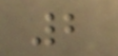2
